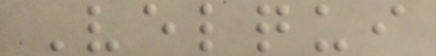Velqui
